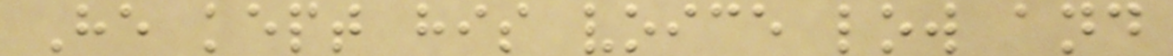He kept his voice low and
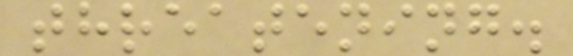threatening.
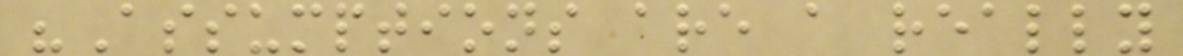"Assumptions are a really
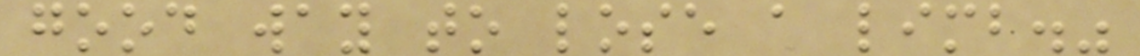good way to lose a limb."
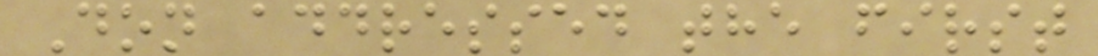Don addressed the first
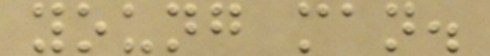young man.
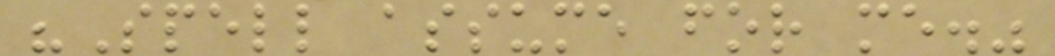"Spell assume for me."
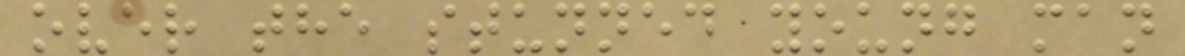over the stunned young man
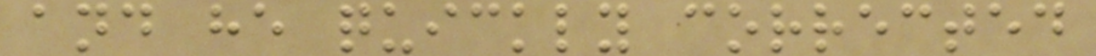and he quickly corrected
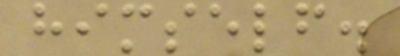himself.
